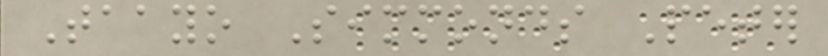Taayo Simmonds Peter
